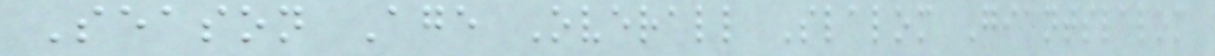Season Age Overall Slalom Giantslalom
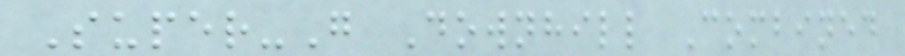Super-G Downhill Combined
